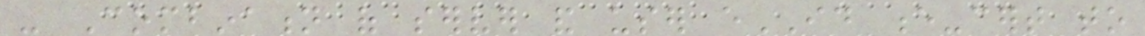- Combination of server and user eID e-cert to
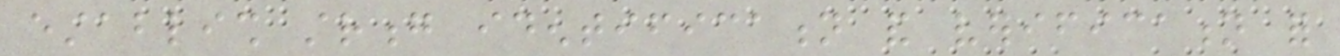establish strong identification and verification for
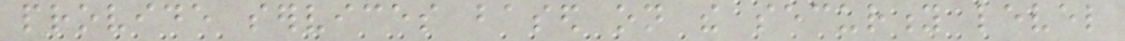provide services based on the security level
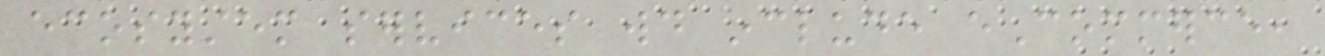ecosystem services would include eCommerce,
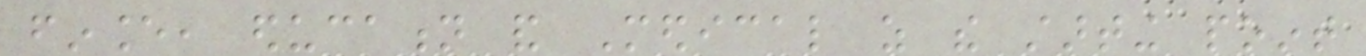finance, education and Medical as the starting point
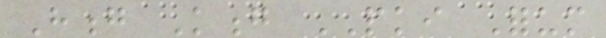Hong Kong PKI Forum
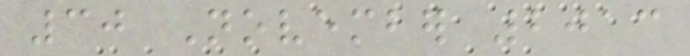30 November 2013
